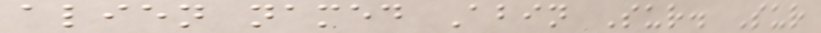alien named Abin Sur. Sur
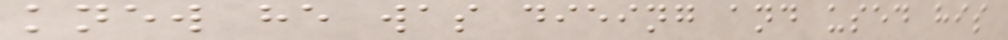knew he was dieing and used his
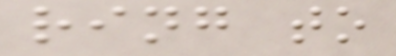ring to
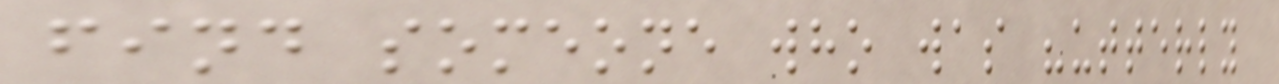find someone who was "utterly
